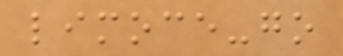limoce-go
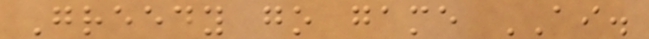Greedy go game AI.
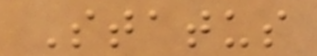Status
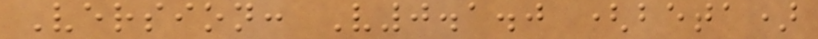Version: V0.1.0 (beta)
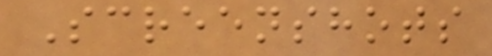Screenshots
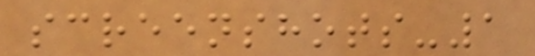screenshots-1
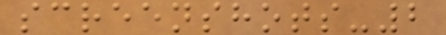screenshots-2
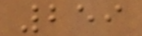259
